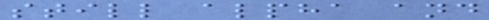still alpha and
